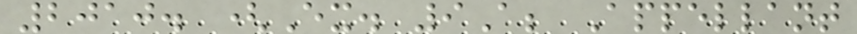2010. (Ex. 9A; Appellant
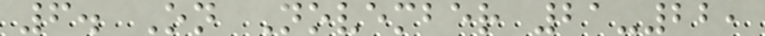6. On November 21-22,
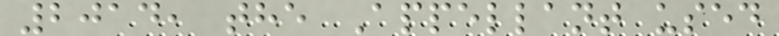2014, the Appellant used
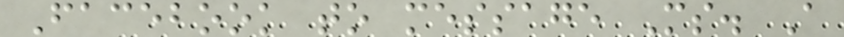Facebook to message Ms. A
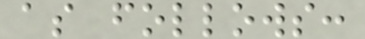as follows:
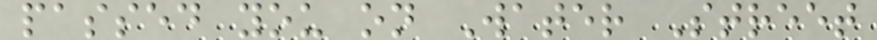passed you on Water Street
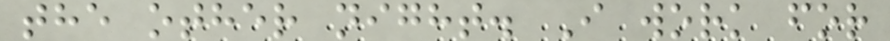the other night. I work for
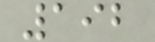192
